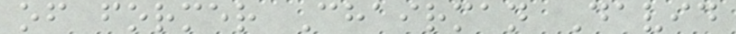of former Chairman David
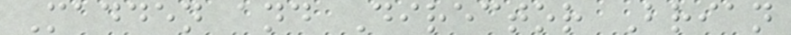Madden and Director Brian
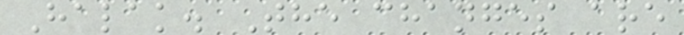Halak. The changes are
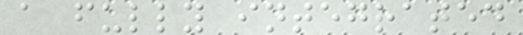a fully integrated
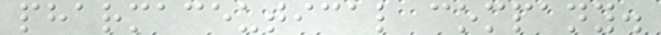pharmaceutical company.
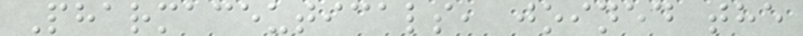Pharmaceuticals, joined the
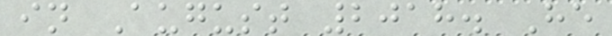in August 2018. He
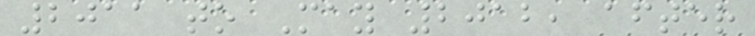2011 to May 2012, after
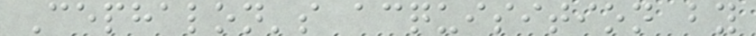Cephalon's acquisition by
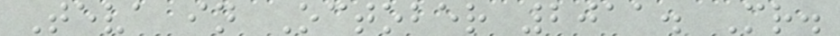Teva in October 2011. Mr.
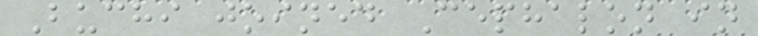Buchi joined Cephalon in
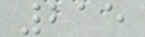215
